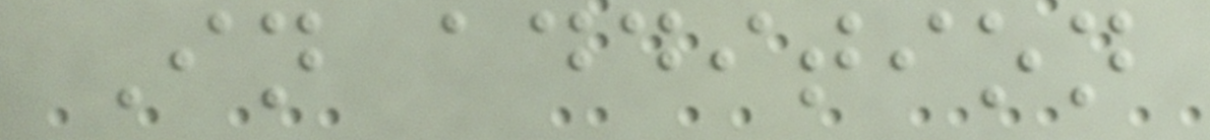In addition
